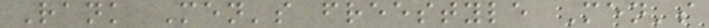Rank Men's freestyle Men's
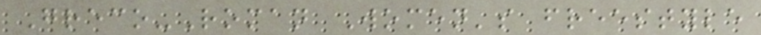Greco-Roman Women's freestyle
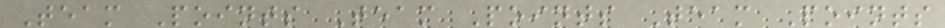Team Points Team Points Team Points
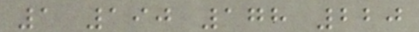1 190 178 220
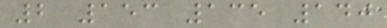2 153 135 140
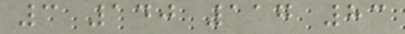3 140 117 83
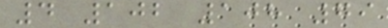4 102 108 79
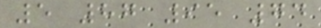5 87 95 74
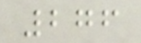276
